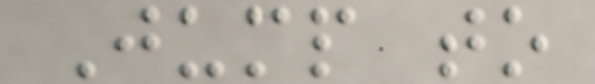Jump to
